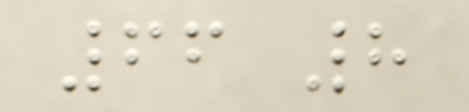66 8
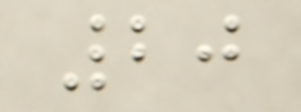20
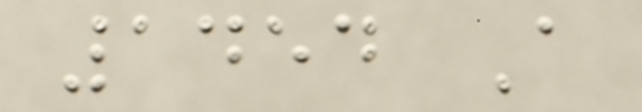1454 A
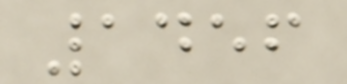1456
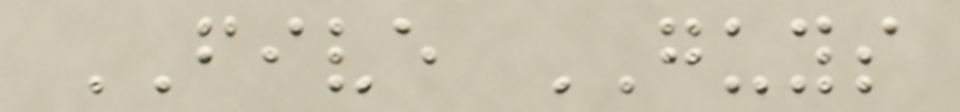FIVE GUYS
